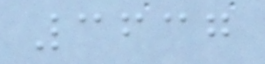3637
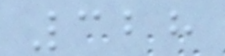328
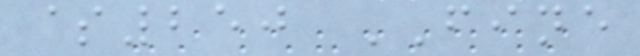$250 FINE
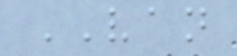VAN
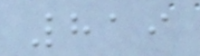819
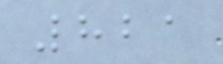821
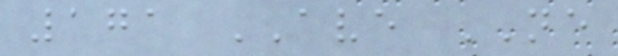171 AVE NE
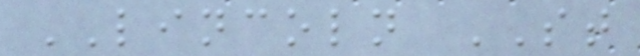LINCOLN ST
